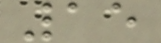15
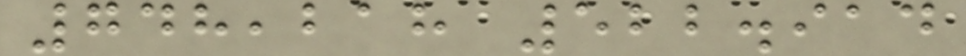748,218 522.914
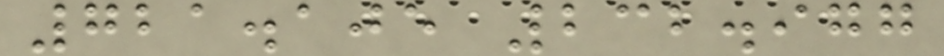721.105 232.977
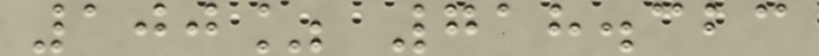100% 718.323
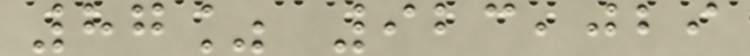87% 923,029
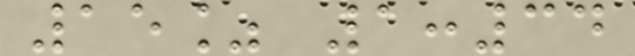15% 1:34
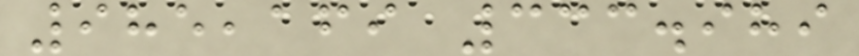985,169 333.989
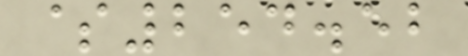$254.52
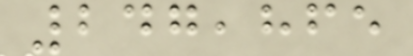247,865
